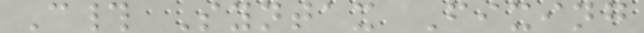C# Syntax Fixing
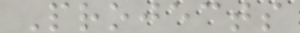Projects
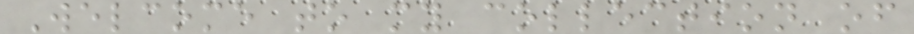Welcome to my collection of
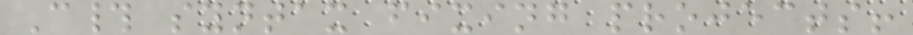C# syntax fixing projects!
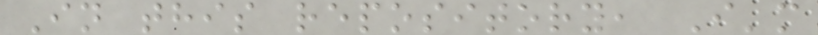In this repository, I'm
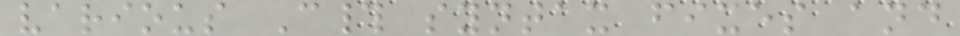various C# syntax fixes and
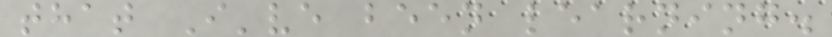that I've been learning.
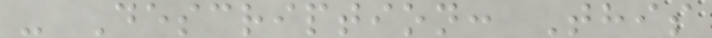- Description: This
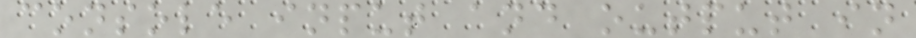console input and output in
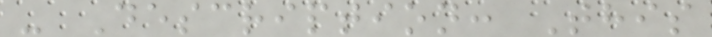- Description: This
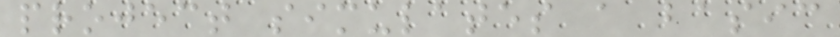project simulates a basic
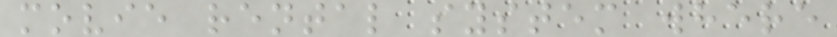movie rental system where
